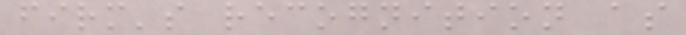firm's recognition as
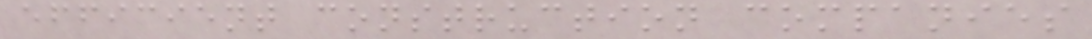efficient construction companies
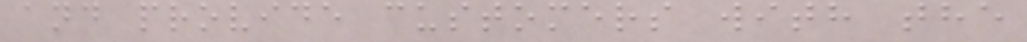and provide customers with the
